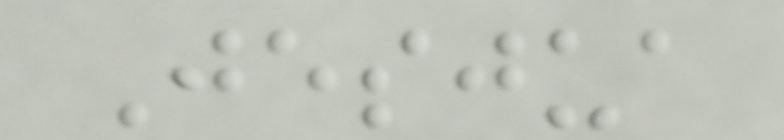Jesjua
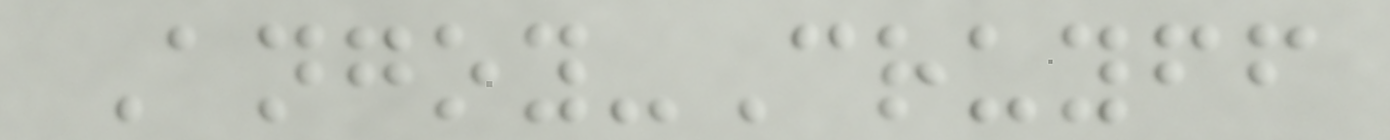Angoy-Cruyff
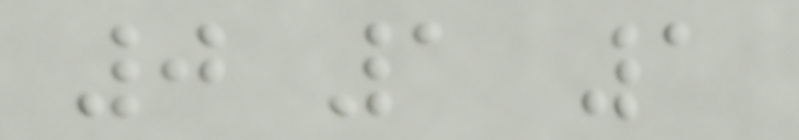0 1 1
